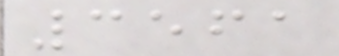3561
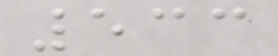533
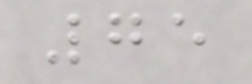75
